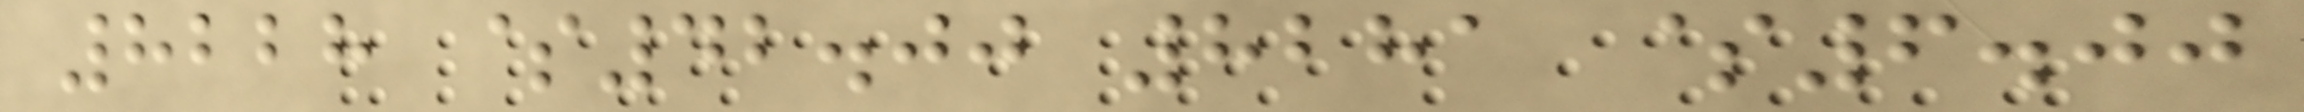8228 $42.00 8281 $6.00
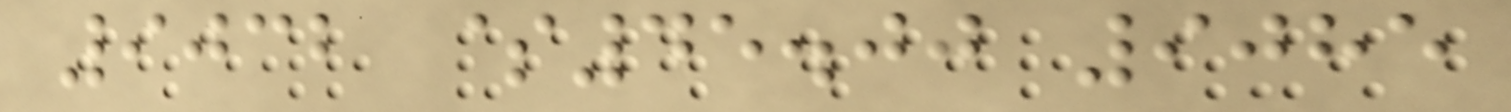9032 $45.00 9085
